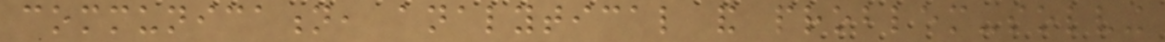communication, analytical and problem-solving
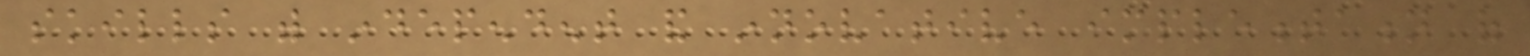skills with independent and innovative implementation of
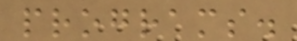programs.
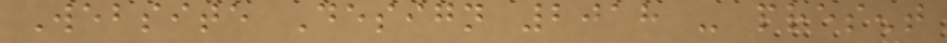Website Design 2018 - present
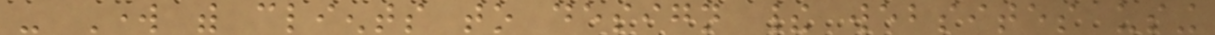- Work with clients to design their websites using
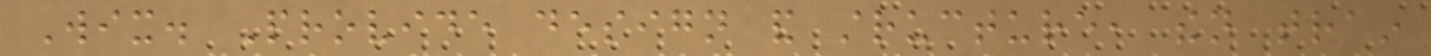Wix. Provide design and structure, then train
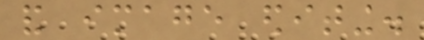and image editing.
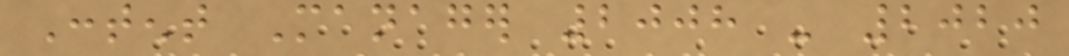Content Manager 2008 - 2020
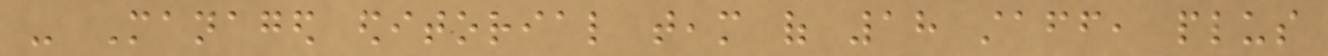- Managed editorial team of 18 staff, plus
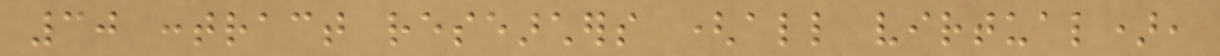30 contract researchers (all virtual),
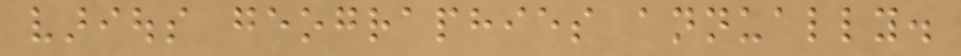various geographies annually.
